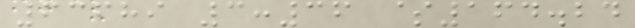63689 3:36 $164.24
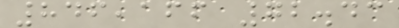846,166 72.43
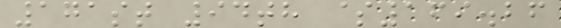171st 94th $169.26
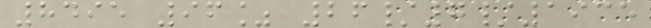8495 96% 26/7/1935
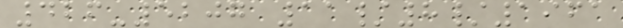426-5207 11/8/1961
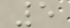5
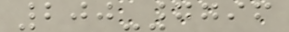200-7796
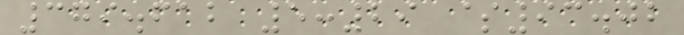379.612 5:29 $93.02
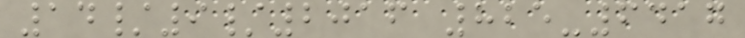14/9/2016 825-6417
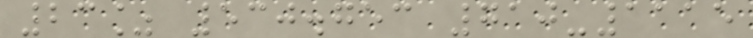23% 530.753 710-1115
